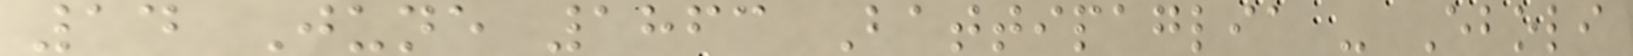14 June 1863 Battipaglia - Eboli
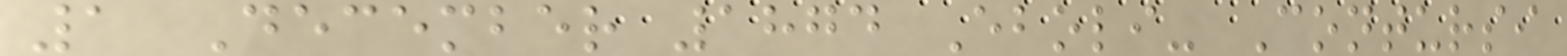1 December 1874 Eboli- Contursi
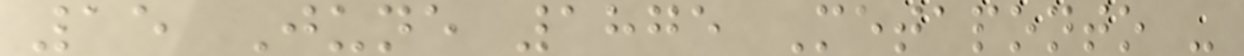15 June 1875 Metaponto -
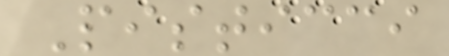Pisticci
